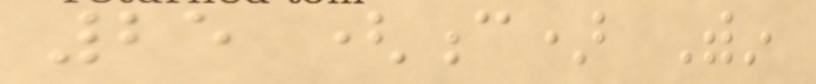25 (c) Within
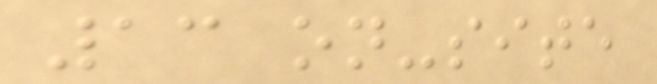13 on-site
